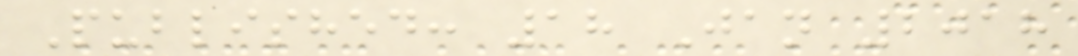Published: 18 Jan 2018
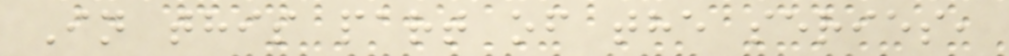In this part of the series,
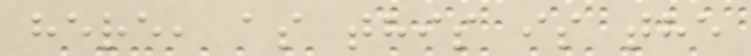here, as this is the
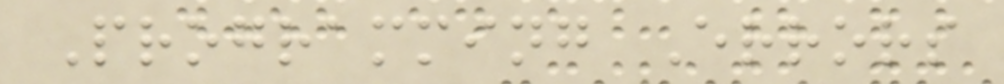Programming Errors
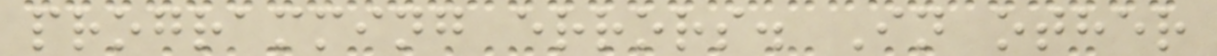programming errors. In other
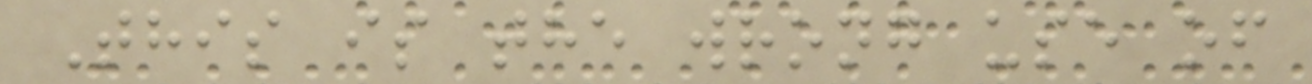This is the wrong use of
